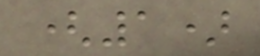(1)
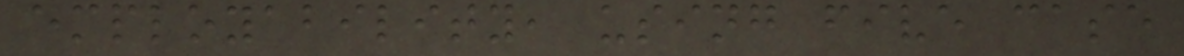employability, using five case
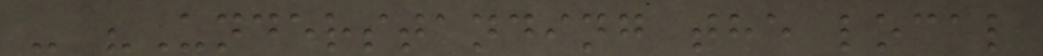- "Understanding the local
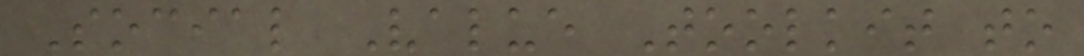Social Value Toolkit to
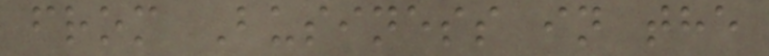from Business in the
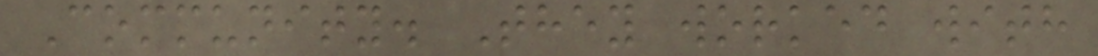Community. They worked with
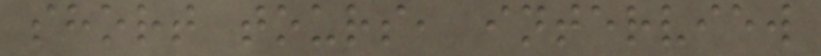short tours, interview
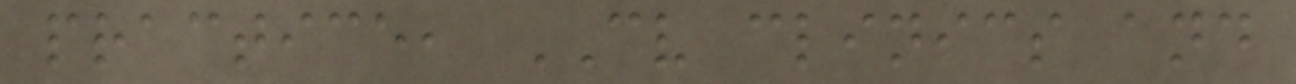practice, CV clinics and
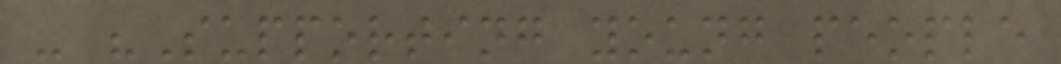- "Supporting young people
